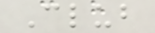Club
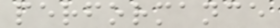performance
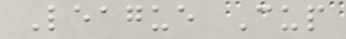League Cup
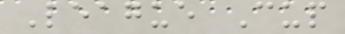League Cup
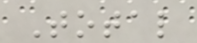Total
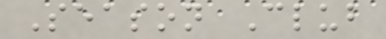Season Club
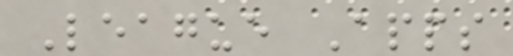League Apps
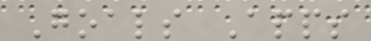Goals Apps
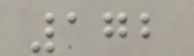172
